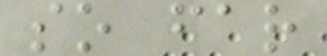so far
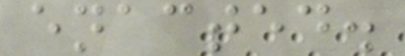enacted.
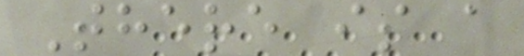There is a
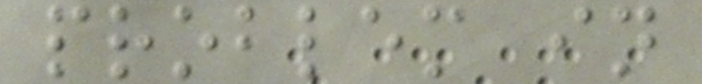problem in
